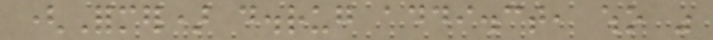(Former) d.rug addi.ct, who was
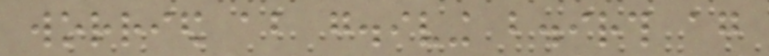worried about g.iving b.irth again
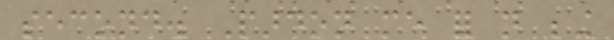second. Pardon me for not being
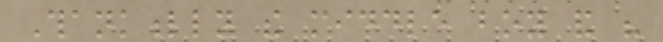Thankfully the middle boy and his
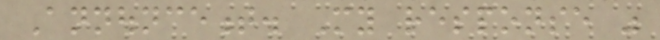Announcement. My response was
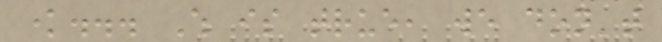know... Which is true, we don't
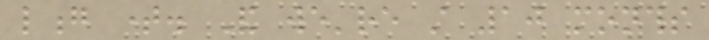long time. And we're still 10 months
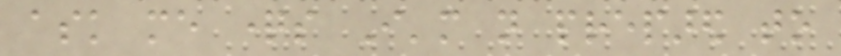ask me questions I'm not prepared to
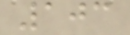103
